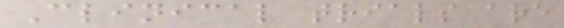Clinical trials are
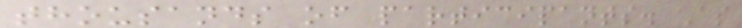thousands of participants. As
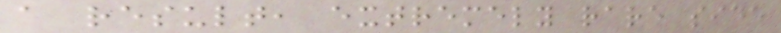a result, extremely rare side
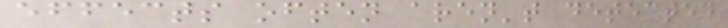effects often aren't detected
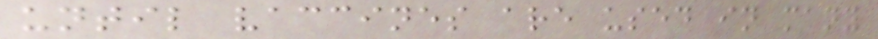until vaccines are used in many
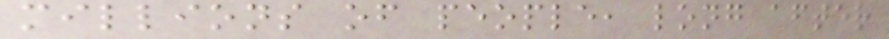millions of people, long after
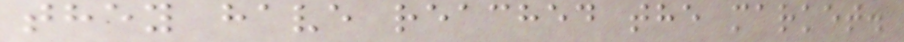they have reached the market.
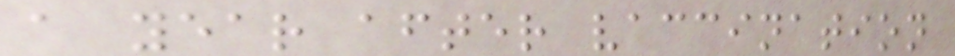a year after vaccination
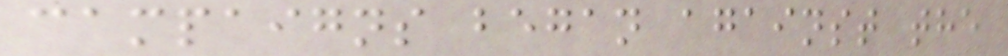campaigns began against the
